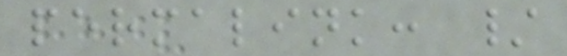permalink: /
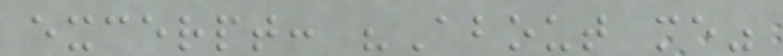excerpt: "About me"
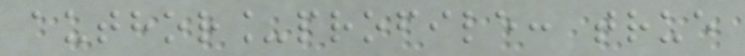author_profile: true
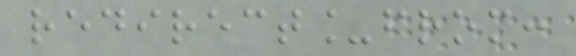redirect_from:
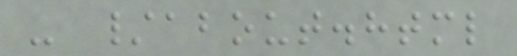- /about.html
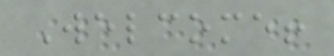Welcome!
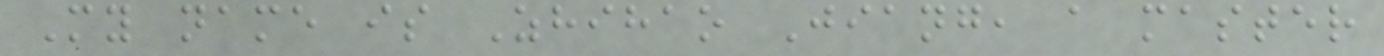My name is Zhihao Jiang, a master
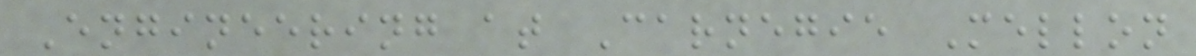Engineering at Carnegie Mellon
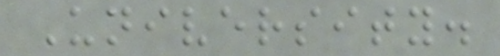University.
